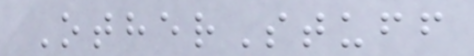OtherStuff
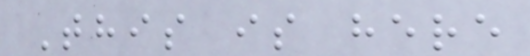This is here
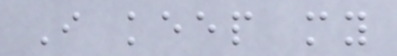I keep my
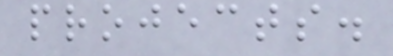projects.
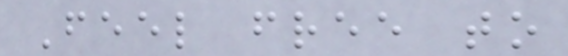Feel free to
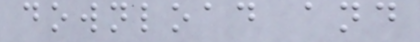download and
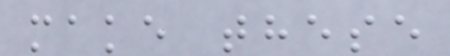make these
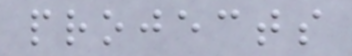projects
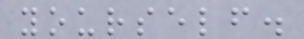yourself.
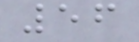56
